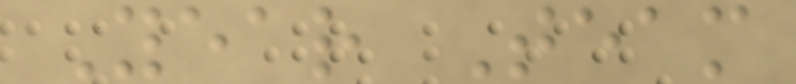Year Team
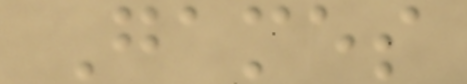Games
